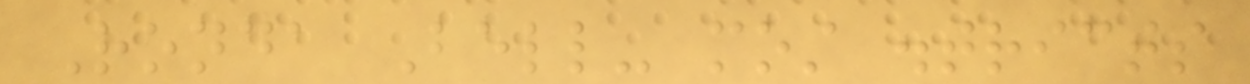Ronda Bell- most districts
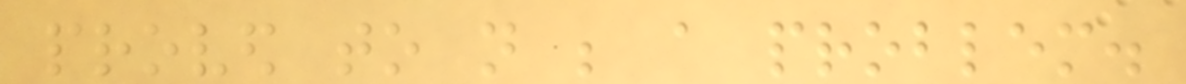proved to not be a problem.
